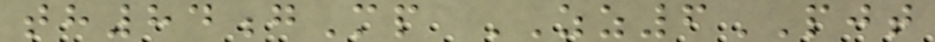th84gMp ZZ6PJT
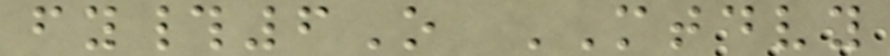fy#6O MTDVY
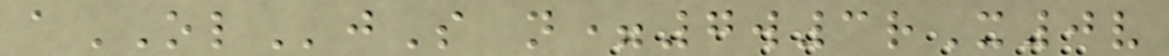aOLjS n=7w3rX0v
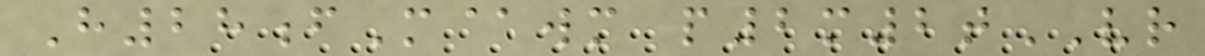H28fM@wm p2m2tVR
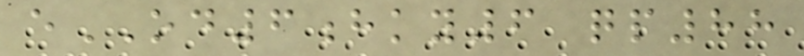eOD6hky6 qp88
